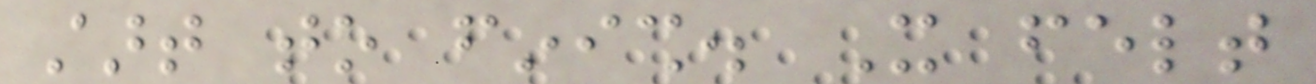start to finish. It felt
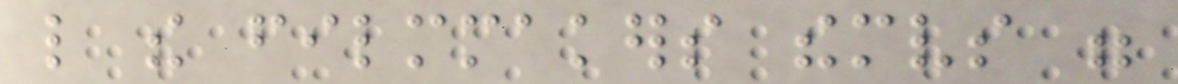like the filmmakers themselves were
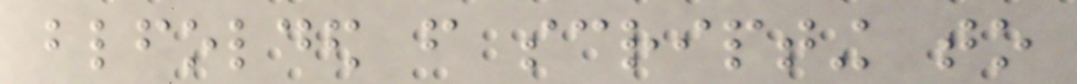blindfolded from scripting to
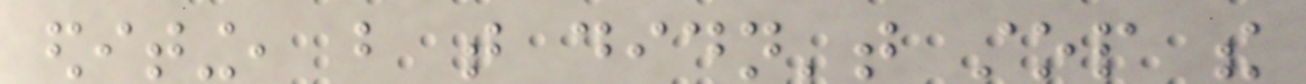editing, but that didn't stop the
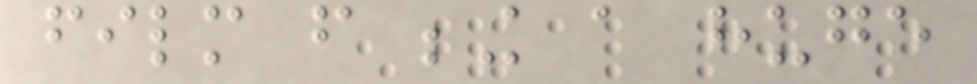film from being a huge
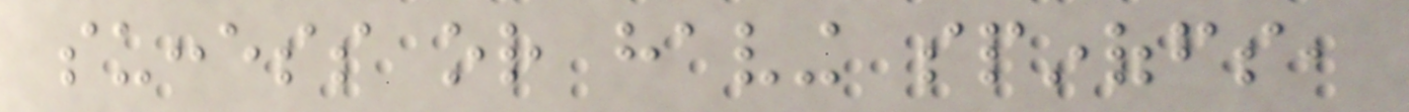success or having spinoffs,
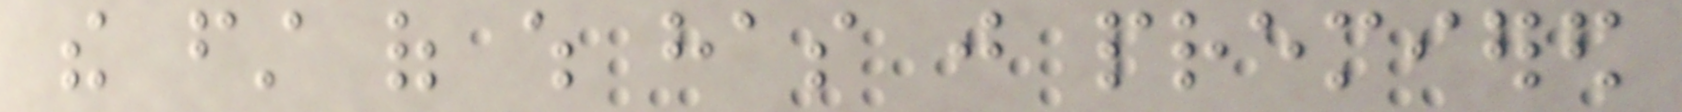the first of which has just premiered
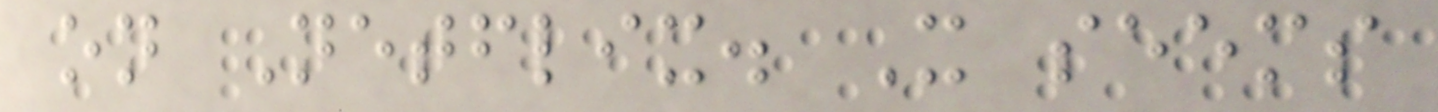on Netflix. It seems
